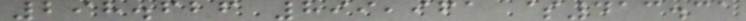298.626 899,961 $413.31
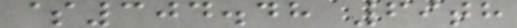$304.48 69th
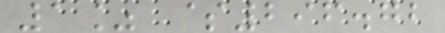1% $296.72
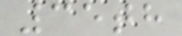35th
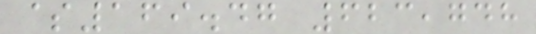$169.47 623,748
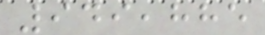949,885
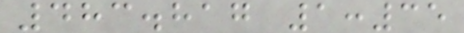483.817 1:35
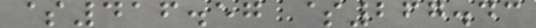$416.57 $267.43
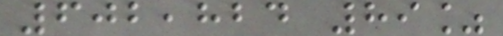602,824 89%
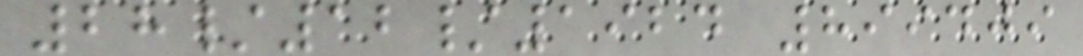28/12/1924 899409
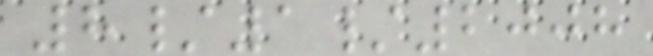8/1/2008
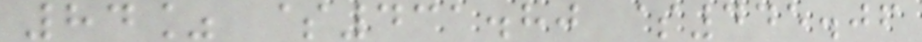84% $431.80 $445.06
